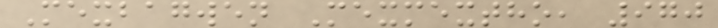Mexbagwen Mexmextho, 970
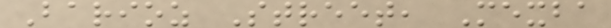Barioz Street, Mexba
